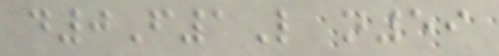d0F1L n59
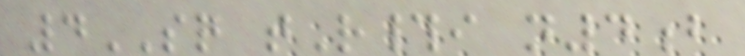4SQ tR#i n4b
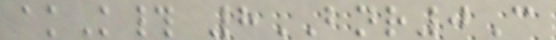akK# 8BNR0C
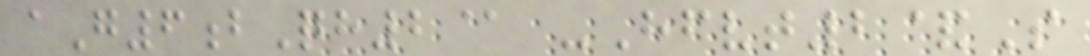aG6bQh2@ -Hfvt2&S
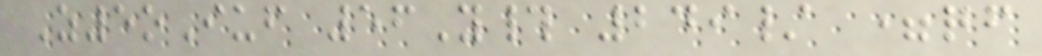Z5oIuf 56Y# 249/ =qf
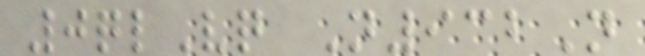0qlVq N932N
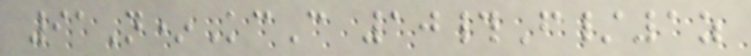91N*KcC 10#F/1z
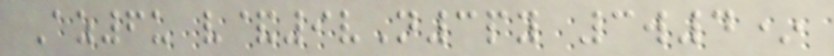Az6u v&9vN3py 3w4*
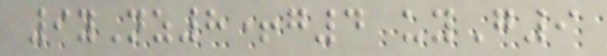9yNz8+g4 uyG9
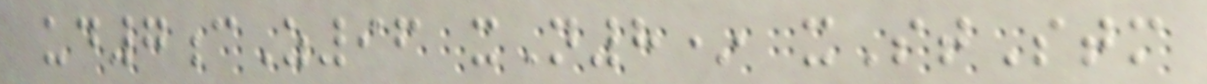ud7cZ96 xN8* xStStm
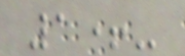1+-
